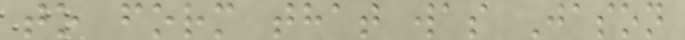to form that was Jason
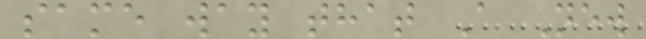same way that A New
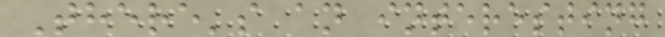There's an interesting
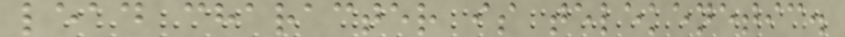lead character is telekenetic.
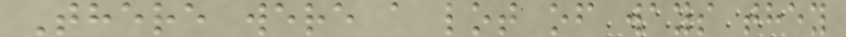There were a lot of ways they
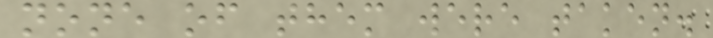none of them were taken.
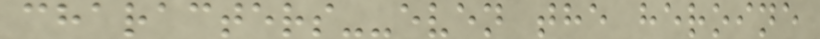characters--even the heroine
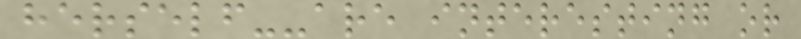herself--are interesting or
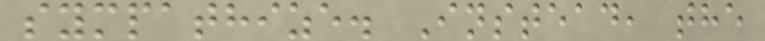sympathize. Instead, the
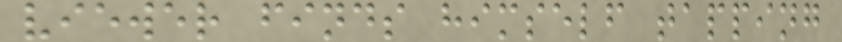viewer finds himself tapping
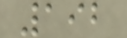192
